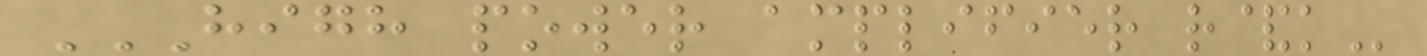HIGH POWER AMPLIFIER R&K
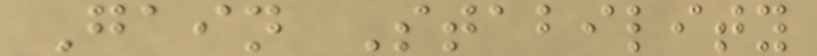Gain Stability
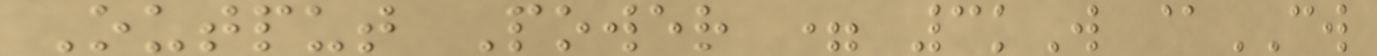Output Power = 3kW @CW
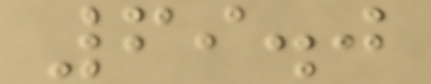69.0
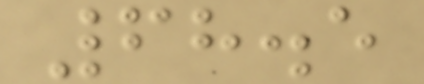68.5
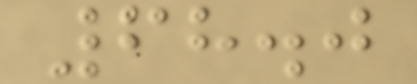68.0
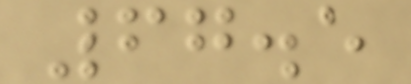67.5
